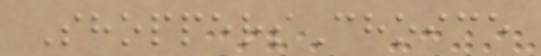ShoppersChoice
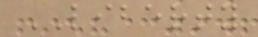LIBERTY
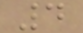4
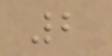2
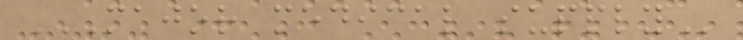MAJOR MEDICAL SUPPLY
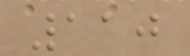110
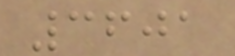3601
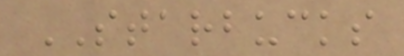STARBUCKS
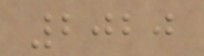2020
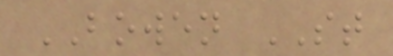BOWEN ST
